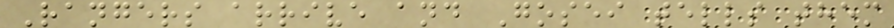Rangers arrive and Gosei tells them
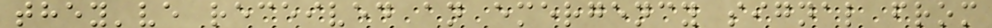they've received an emergency signal from
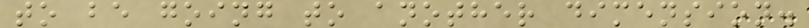to be going to another dimension.
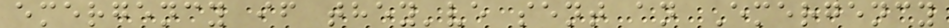emergency if they've sent an Emergency
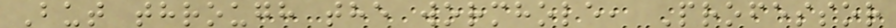But through the wormhole, Professor
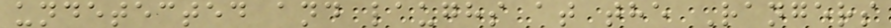undetected and laughs at the Rangers
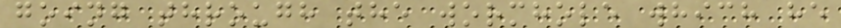going through the wormhole which he
